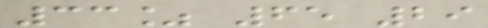33% 65 29
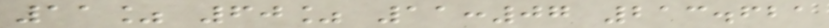11% 60% 11:07 213.621
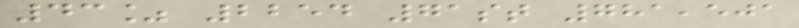43% 2254 71st 781,501
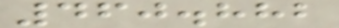460.882
